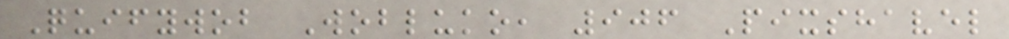Quifywob Wobluko, 906 Pixshavel
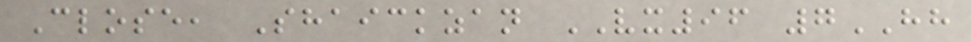Close, Shaickzan VX96 7HH
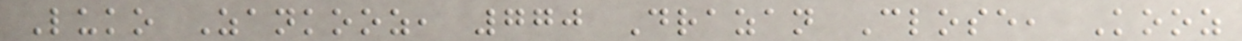Luko Zankooz, 770 Drazan Close, Kooz
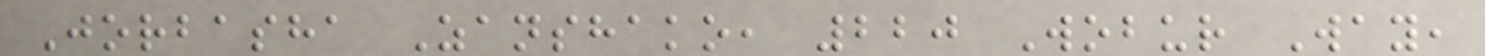Jorbasha Zanshako, 220 Wobur Way,
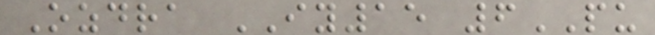Ozdra IY15 6PU
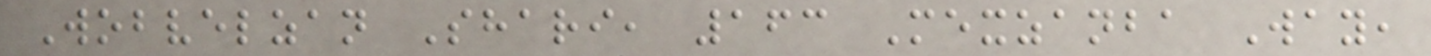Wobvelzan Shari, 163 Mexzanba Way,
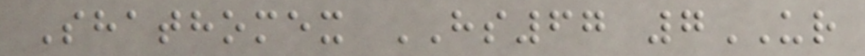Shathomex HS67 7UR
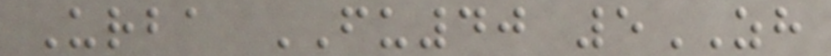Urba FU40 5ZH
